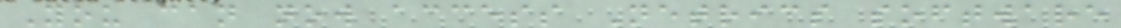You can now access Netrics software
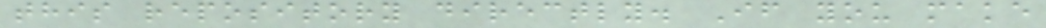this repository directly. If you make
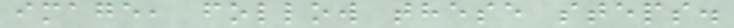image, follow these steps.
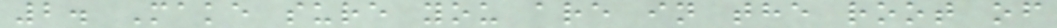2. Make sure you are in the root of
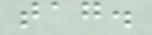tag.
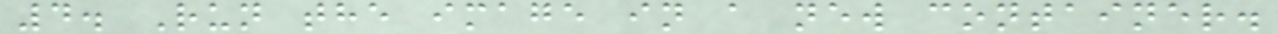4. Run the image in a new container.
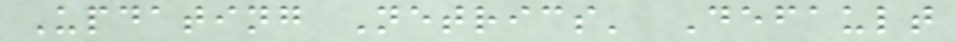Updating Netrics' Default
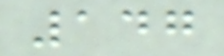147
